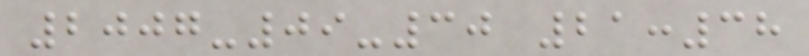2007-09-30 21:38
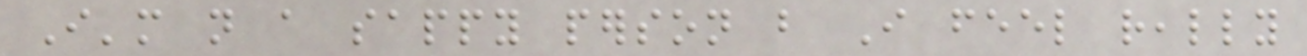I'm not a sappy person but I feel really
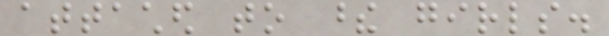attached to these girls.
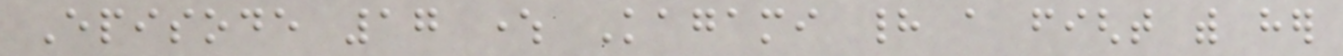Episode 17 where Kagami had a fight with her
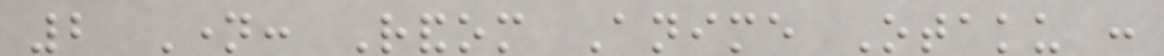2 Name: Random Anime Otaku :
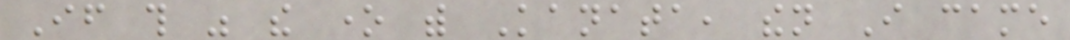If this was the one with Kanata, then I came
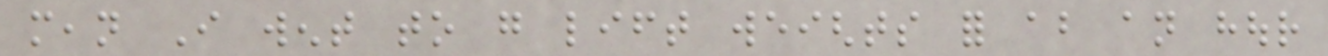mean I went to go lift weights for about an hour
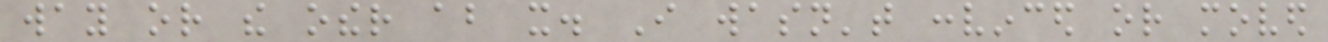way or the other about it. I wasn't convinced or moved
